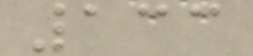133
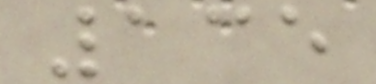135
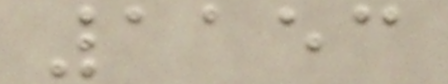1153
